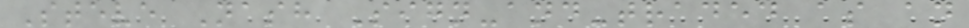Steve Nash Sign-and-traded as an
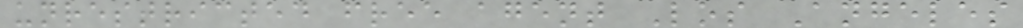unrestricted free agent Los Angeles
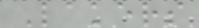Lakers
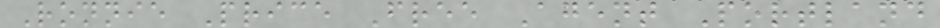Ronnie Price Free Agent Portland
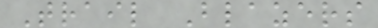Trail Blazers
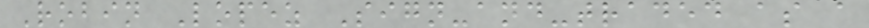Robin Lopez Sign-and-traded as a
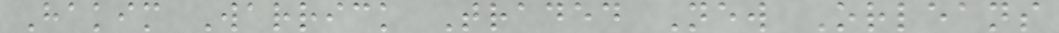Hakim Warrick Traded New Orleans
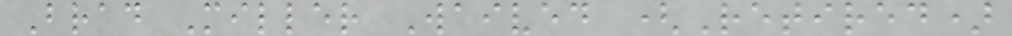Brad Miller Waived (Retired)
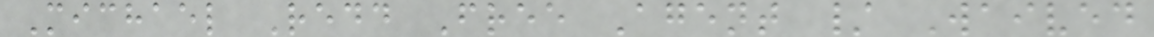Michael Redd Free Agent / Waived
